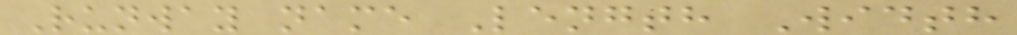Runway name Length Width
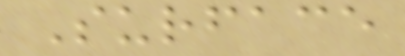Surface
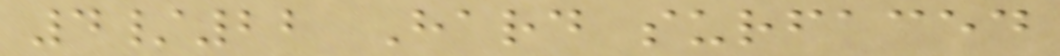4/22 Hard surfaced
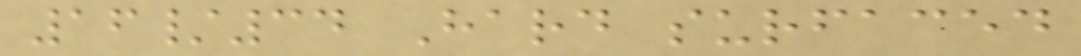16/34 Hard surfaced
